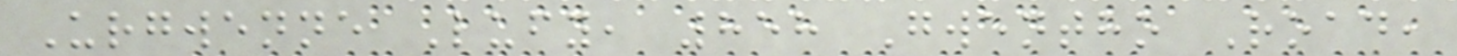Urgwenne Lufy, 858 Gwentho Road,
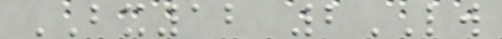BX12 2LW
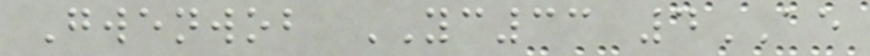Gwenwob YC33 4AE
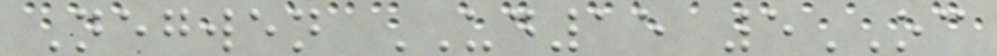Negwen UD15 5OC
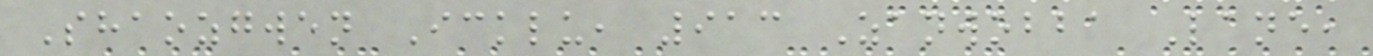Shaozgwen Icklu, 913 Zanwobba Lane,
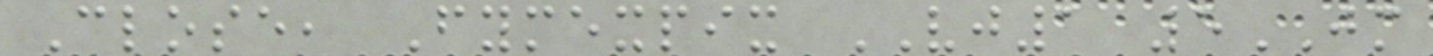Close, Fymexpix VJ1 5JM
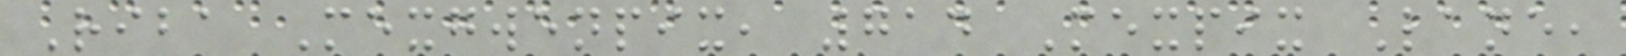Riba Mexgwenpix, 714 Mexpix Lane,
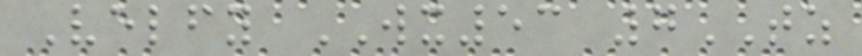Velfy WX53 7TZ
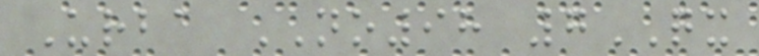Urba NO98 7QX
